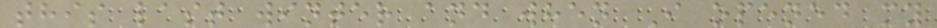this last winter and when I opened my
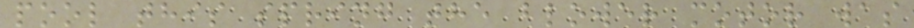pool this spring the blower motor was
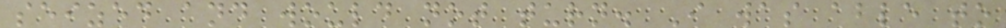seized and would not turn. I was able to
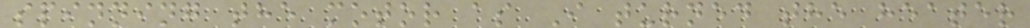spinning the motor as I turned the heater
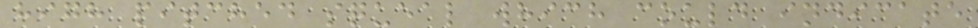high pitched squeal which could indicate
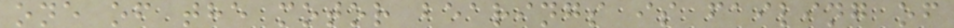one of the motor bearings is failing of
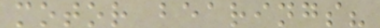motor bearings?
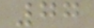77
